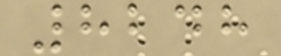8248
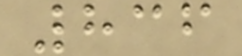836
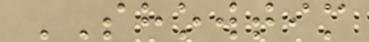SHOWTIM
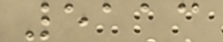5113
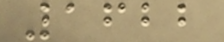1622
